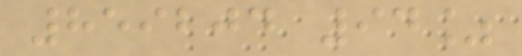859204 94%
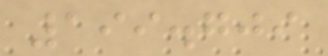199.709
